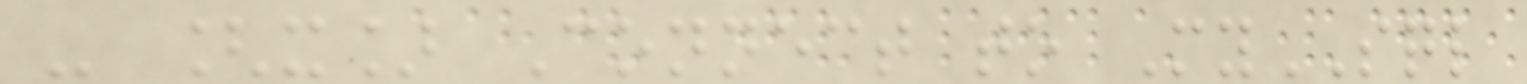- [x] Connect to MySQL
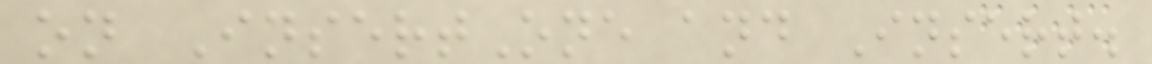on InsertOne and Insert.
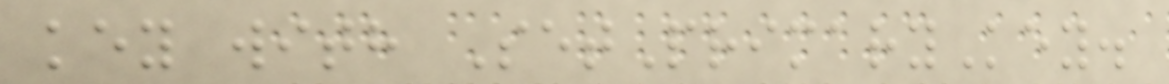key with SetPrimaryKey.
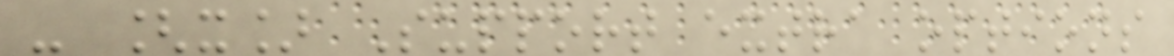- [x] Support extra options
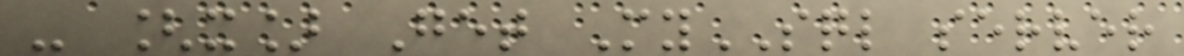- [x] Get MySQL server
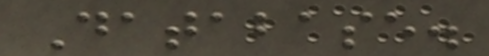Database.
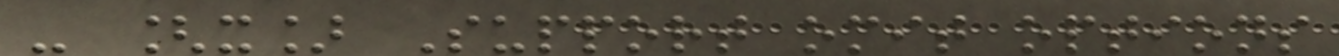- [x] Support omit options
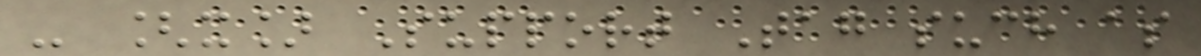- [x] Support Tag such as
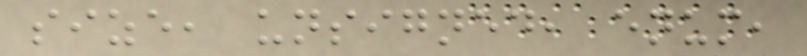size, unsigned, enum,
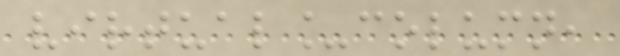virtual_column,
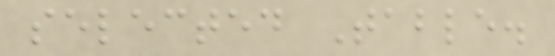selected Table.
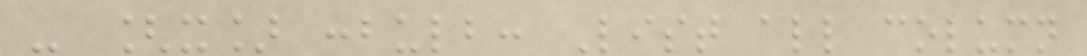- [x] :bulb: List all column
